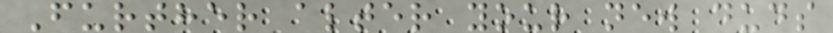Further alter your new duds
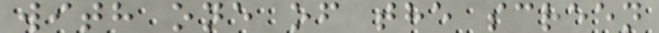with one of the screen
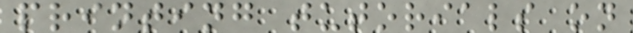printing tutorials on
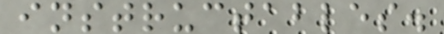instructables.
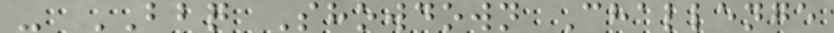- BBQ Showdown Challenge
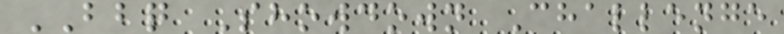BBQ Showdown Challenge
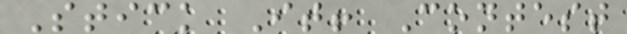Stick It! Contest
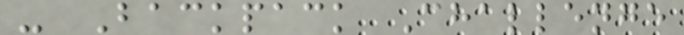- Backpack Challenge
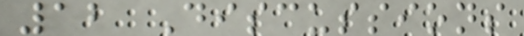12 Discussions
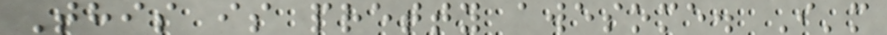This is pretty awesome. I'm
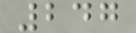247
